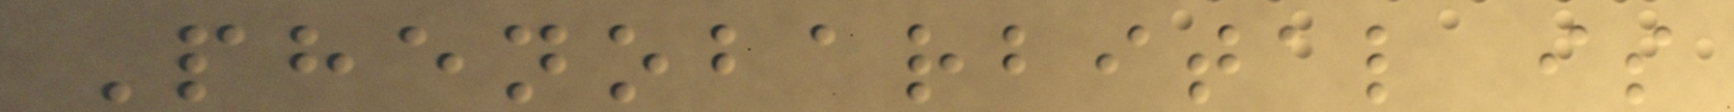Phenobarbital is
